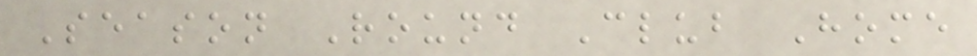Season Round Club Home
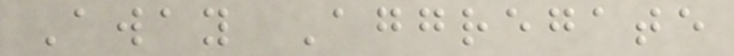Away Aggregate
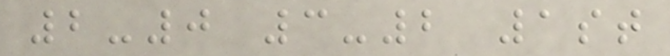2-0 3-2 1st
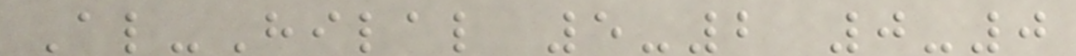Al-Hilal 5-2 0-0
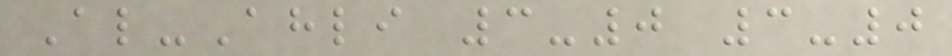Al-Ahli 3-0 3-0
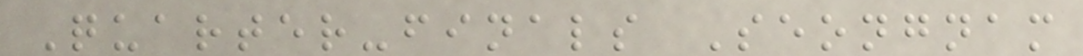Quarter-finals Seongnam
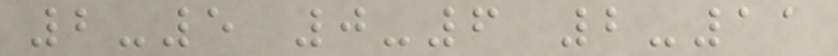2-5 0-6 2-11
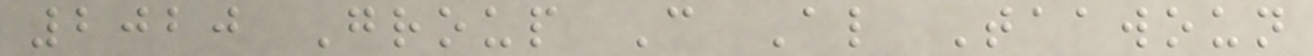2020 Group C Al Taawoun
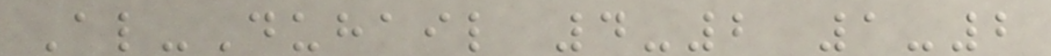Al-Duhail 4-2 1-2
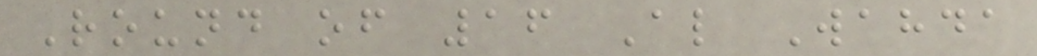Round of 16 Al Wahda
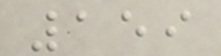159
